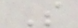S
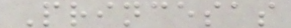Princesas
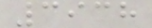3938
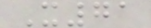X71
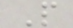P
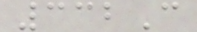332C
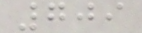709
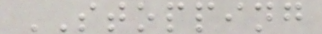STOPPING
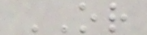OR
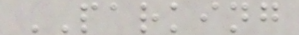PARKING
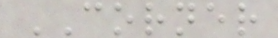CORNER
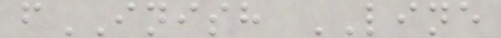fINISH LINE
